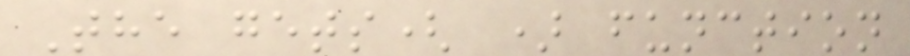The gets( ) function
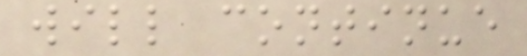will continue
